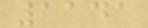1141
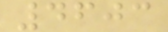4603
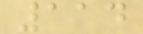114
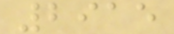2915
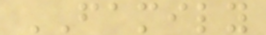FAMILY
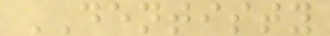DENTISTY
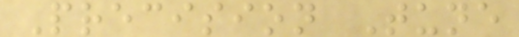Precision Tune
